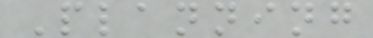Planning
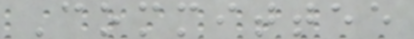Committee
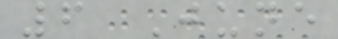6 June
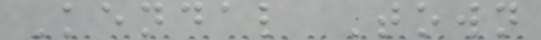Kendal Town
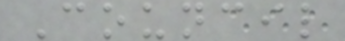Council
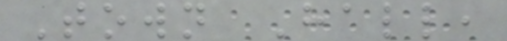Town Hall,
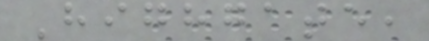Highgate,
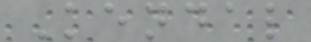Kendal
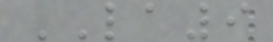LA9
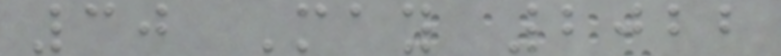30 May 2022
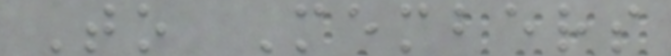To Members
